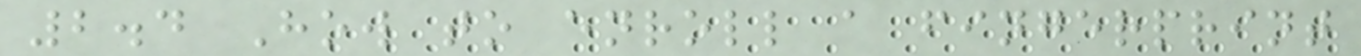2.4 How to enroll a fingerprint
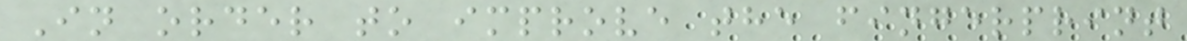In order to improve the fingerprint
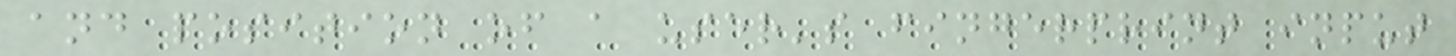and position of a user's fingerprint input
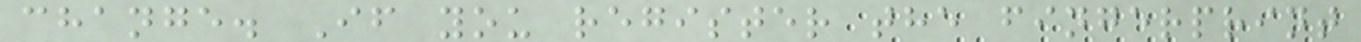change. If you register the fingerprint
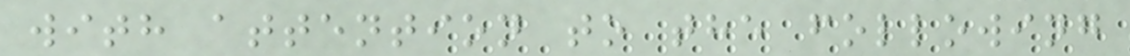with attention to the following
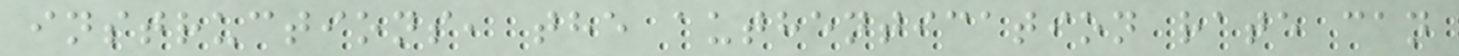instructions, the authentication rate can
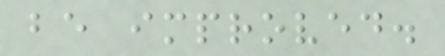be improved.
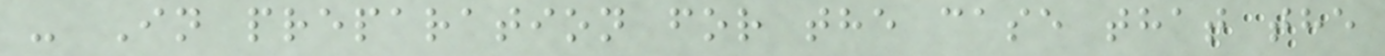- In preparation for the case that the
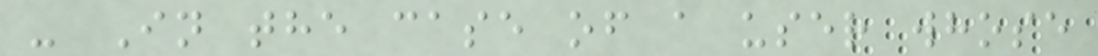- In the case of a user whose
